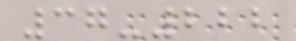37-222
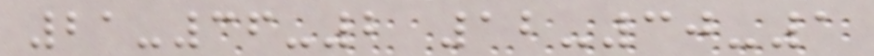21-36-2 12-30-1
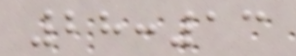28:13
